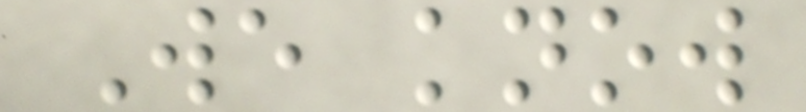We know
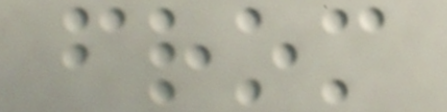from
